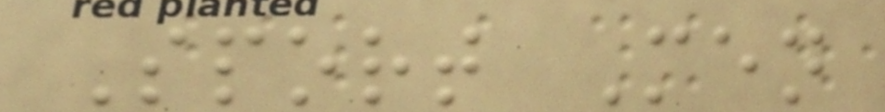Sport Men
